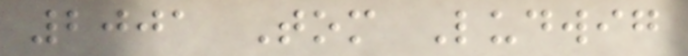2001 Tom Ludwig
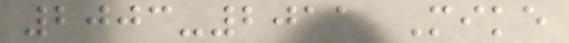2003-2011 Mike
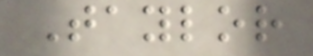Taylor
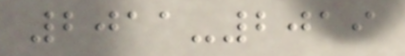2011-2019
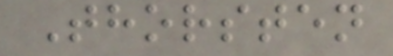Thorsten
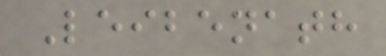Leibenath
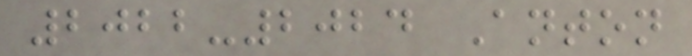2022-2024 Anton
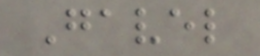Gavel
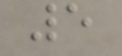5
